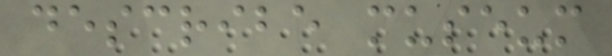describe museum
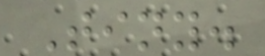Tiny.
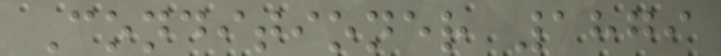Conditioner 1879
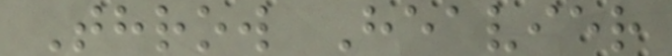Throw Heavier
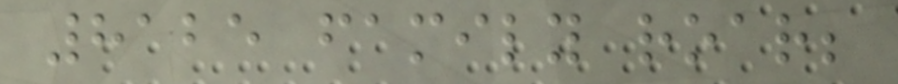8125 family roar;
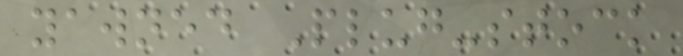yawned Plug-stock
